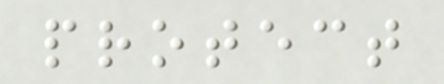protect
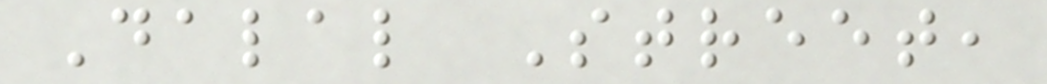Dalal Street,
